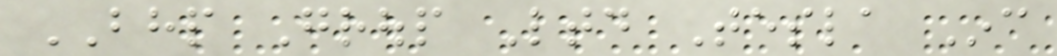BHP Group Ltd Tesla Inc
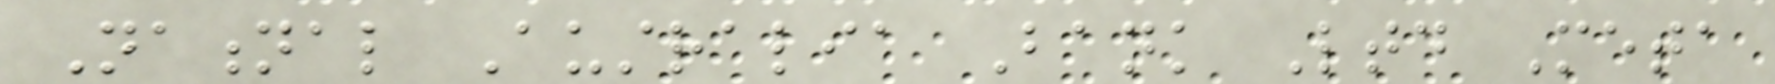National Australia Bank Ltd Meta
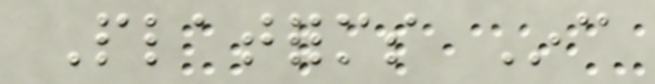Platforms Inc
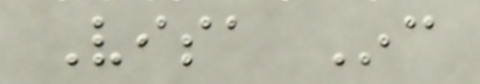Visa Inc
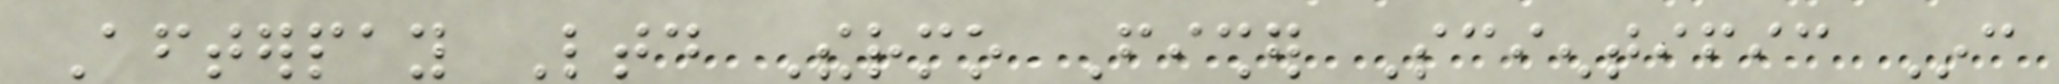Afterpay Ltd Thermo Fisher Scientific Inc
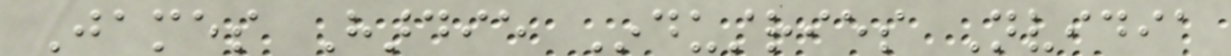James Hardie Industries Nvidia
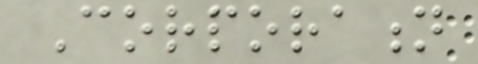Corporation
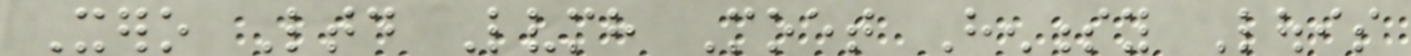Xero Ltd Lvmh Moet Hennessy Louis
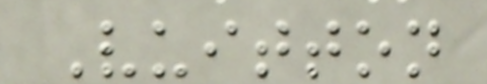Vuitton
